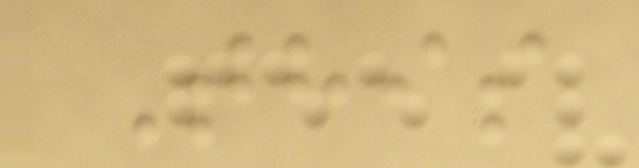This
